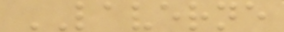LAVERNE
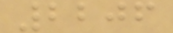2206
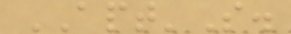APT'S.
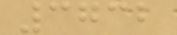3732
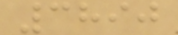3890
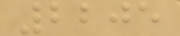2205
